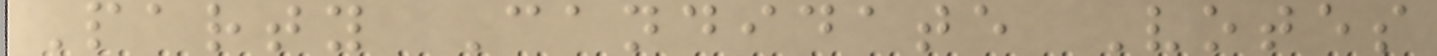Party Candidate Votes
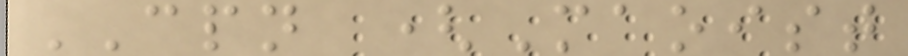CPN (Maoist
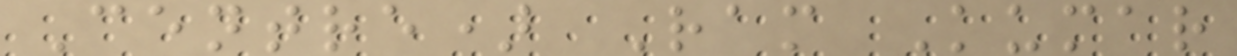Centre) Ram Kumar
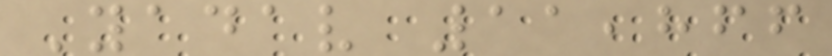Yadav 11,866
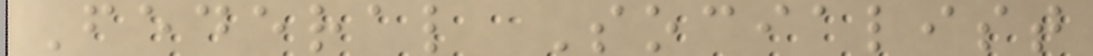Federal Socialist
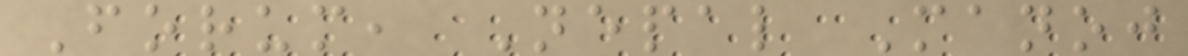Forum, Nepal Manoj
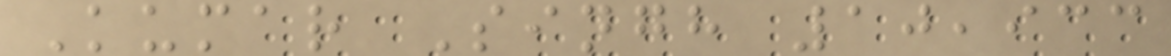Kumar Singh 10,933
